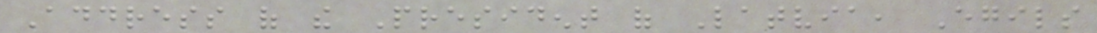Address of the President of Latvia, Egils
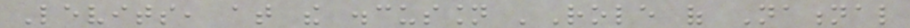Levits, at the discussion 'Role of National
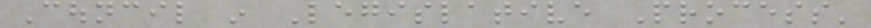Council in Legislative Process'
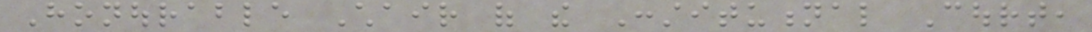Honourable Chair of the Constitutional Court,
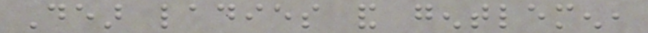Dear ladies and gentlemen,
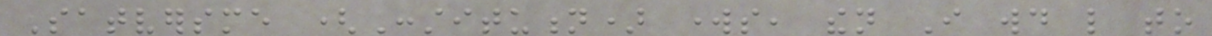Satversme (Constitution) works, then I would like to
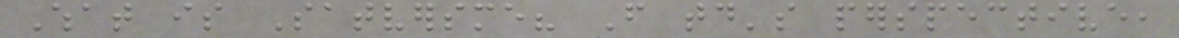What is Satversme? From today's perspective,
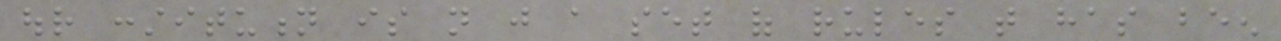our constitution is not just a set of rules that has been
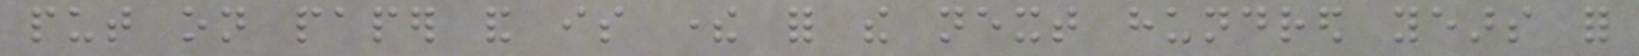put on paper and is there for the next hundred years for
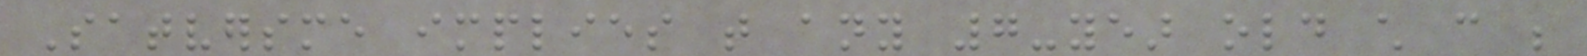Satversme implies that any 7-year old child can be
